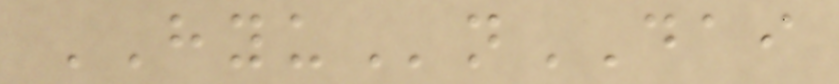HYUnDAI
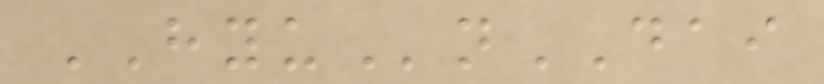HYUnDAI
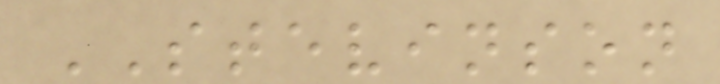STEVINSON
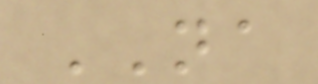NA
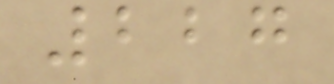227
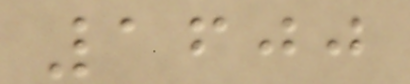1600
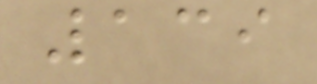139
